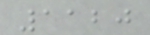1120
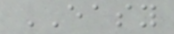EASY
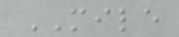MILE
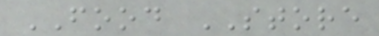FOOD STORE
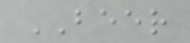BEER
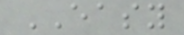EASY
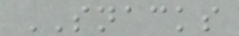SNACKS
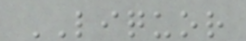LIQUOR
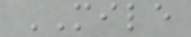MILE
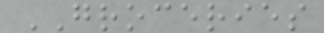GROCERIES
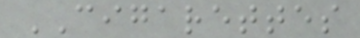CIGARETTES
